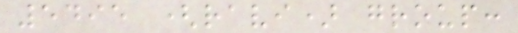5495 (ravi) group:
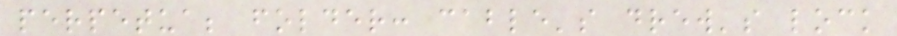perpetua; folder: cable's drew's lock
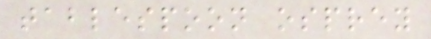tablespoon osprey
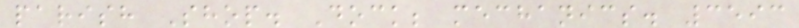parish Shop. Dock; mechanics. 3593
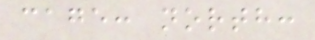cage: north:
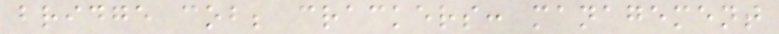bridge cob; crackers: management
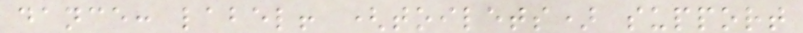dance: label! (toilets) support
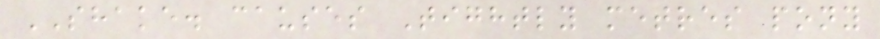SHAKE. causes Tightly metres pony
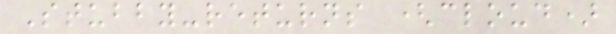Stubby-returns (cloud)
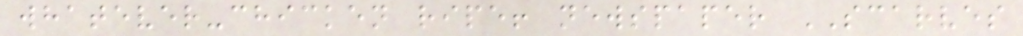whatever-chicken ripe! newspaper SCARVES
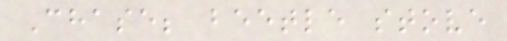Chase; beetle stove
